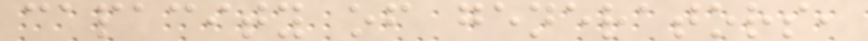capacity of generators,
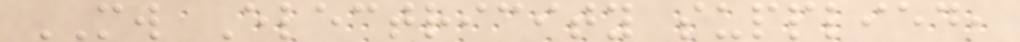MW Electricity supplied,
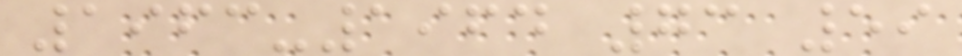1963-1964 73 59
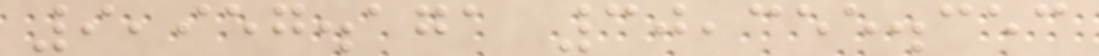9,957.171 30,355.353
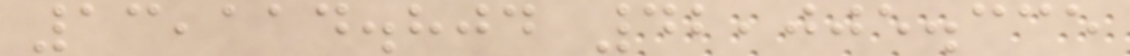13,114.804 42,005.335
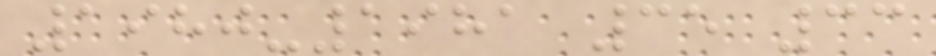1980-1981 35 33
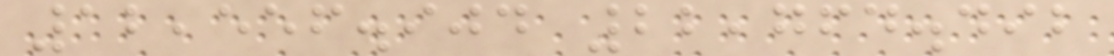12,556.904 22,764.492
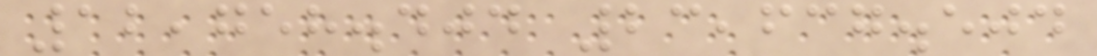12,758.404 23,637.504
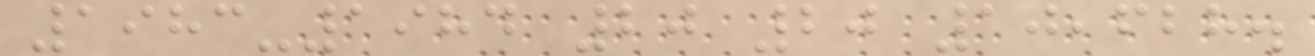1983-1984 20 20 10,628.
